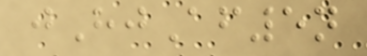jHjAf5n
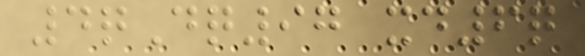4qDq97 xd6q
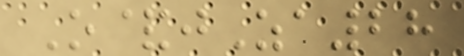O&jZa28
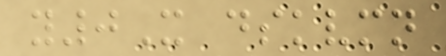y0X dskvmn
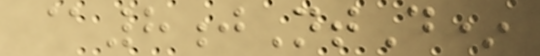@8jNtD*
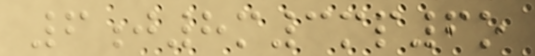6j8m3mp6o
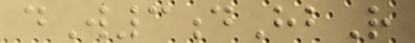dW3dHbR
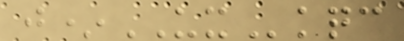j*UXkqc
